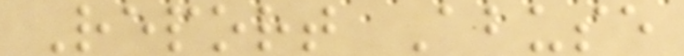Report Abuse
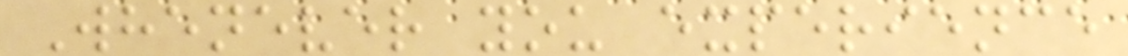Whenever you experience
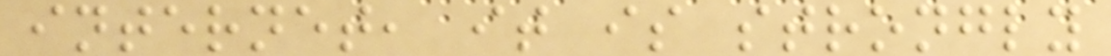internet, it is strongly
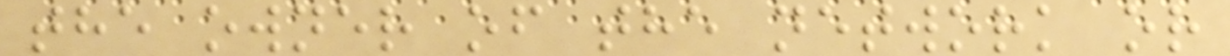the owner of the network or
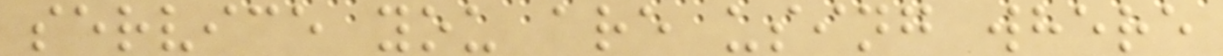service you are using where
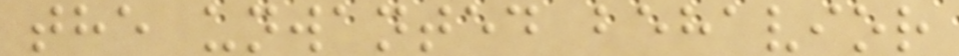the unwanted behavior
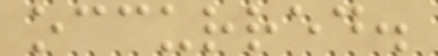occurred.
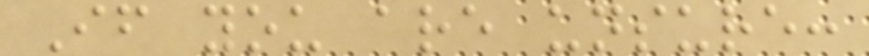If you are unsure:
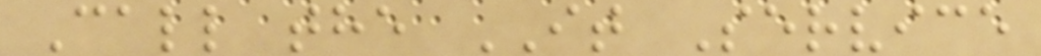Call the IT Service
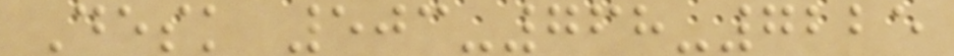Desk 503-768-7225
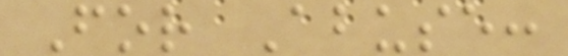For Abuse:
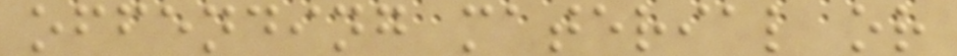offending material or
